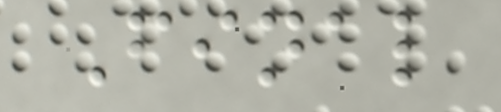Final
